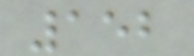152
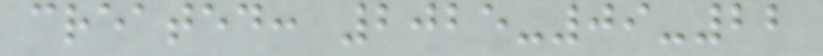created: 2025-09-22
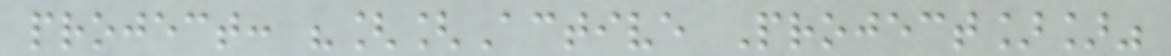project: "[[Active Project]]"
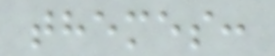themes:
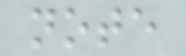note
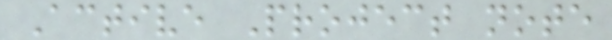Active Project note
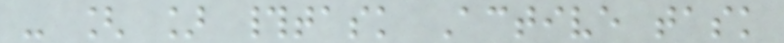- [ ] #task Active task
